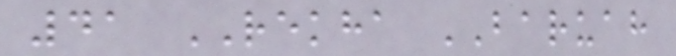41 REKHA BARUAH
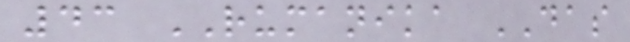43 RUMANIKA DAS
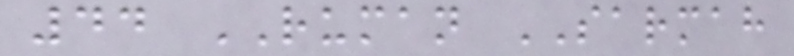44 RUMAN SARMAH
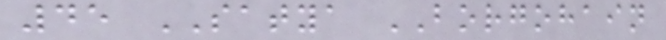45 SATYA BORGOHAIN
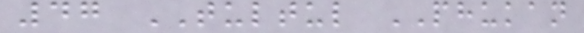47 TULTUL PHUKAN
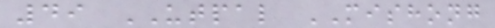49 UTPAL MISHONG
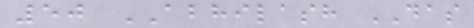50 ABHILASH DAS
